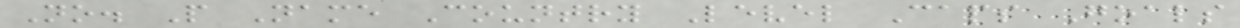No. P Name Country Level Caps Goals
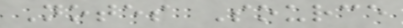Notes Source
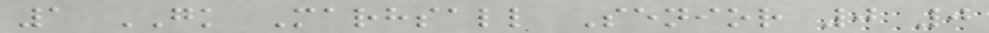1 GK Marhsall Senior 0 0
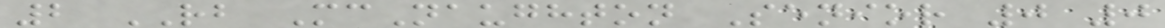2 RB McNaughton Senior 0 0
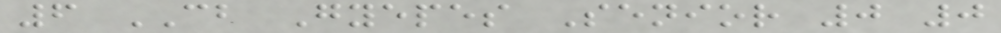6 CB Gyepes Senior 0 0
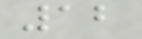12
